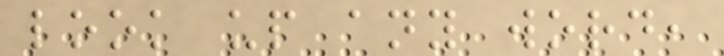look up any word,
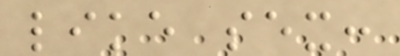like sex:
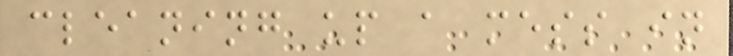cleaning up a mess in
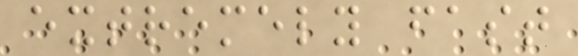extremely fast
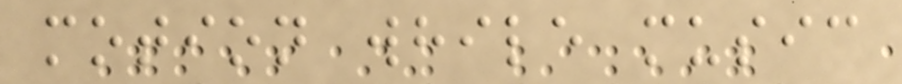motion while music
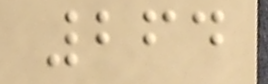264
